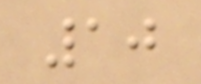10
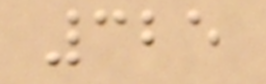325
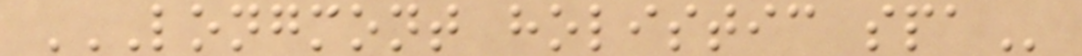LONGMONT HOLISTIC SPA
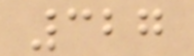327
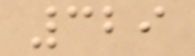329
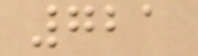721
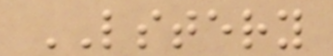LSTERY
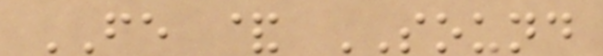FE & SOUND
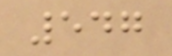547
